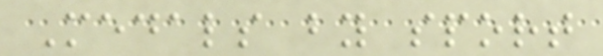Medals by sport
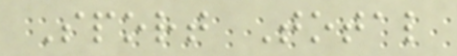Sport Total
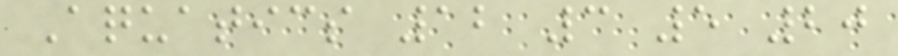Aquatics 12 3 5 20
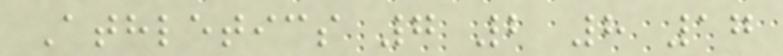Athletics 7 2 8 17
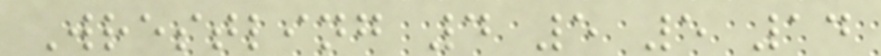Wrestling 4 5 5 14
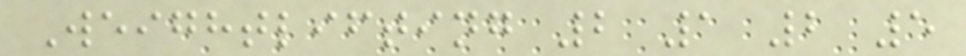Weightlifting 2 1 2 5
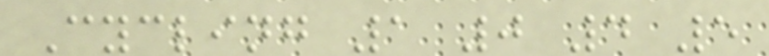Cycling 1 0 4 5
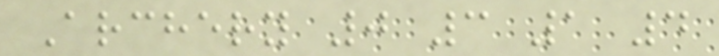Archery 0 3 1 4
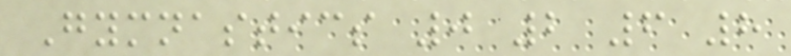Gymnastics 0 2 6 8
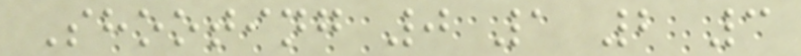Shooting 0 1 2 3
